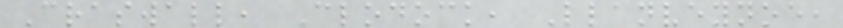Craswall, Clodock, Llanveynoe,
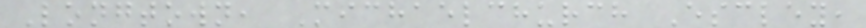Longtown, Michaelchurch Escley,
